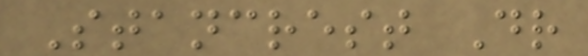Stancrest Dr
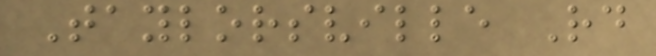Taylorsville Rd
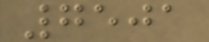7501
